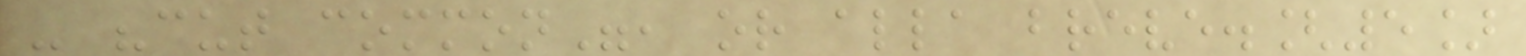- "cut common", or alla breve.[5]
